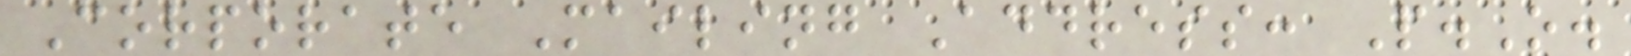Corporate Mailing Address: P.O.
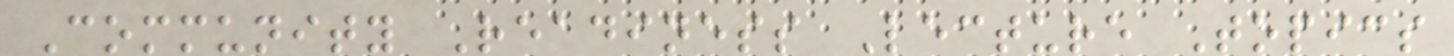Community Readiness Lecture Topics
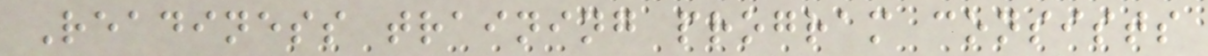Readiness training program consists
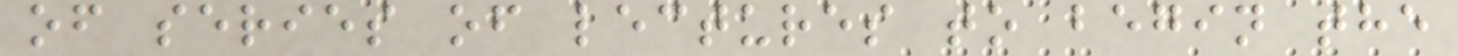of series of lectures to begin the
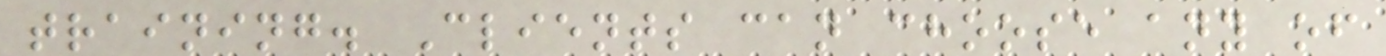training. Clients can choose any of
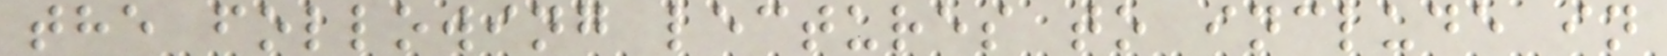the following lectures to include in
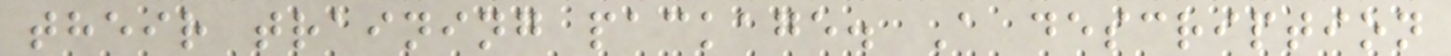their training package. A description
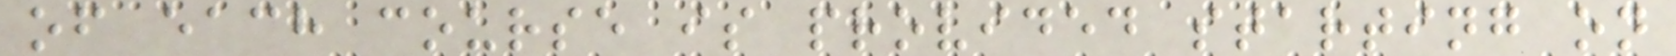of each course is provided starting on
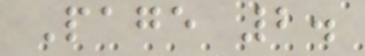Page 2.
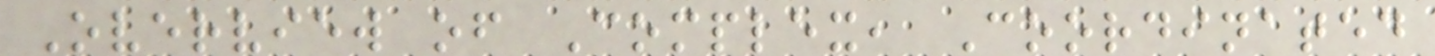Overview of Complex, Coordinated
